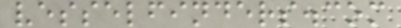vesselfinders.com
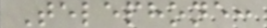Telephone:
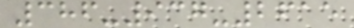386-937-2615
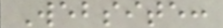Website:
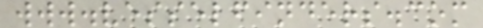www.vesselfinders.com
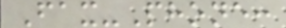Fax-Phone:
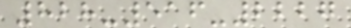828-516-2227
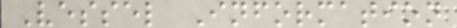Vessel Information
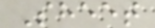Sheet
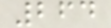264
